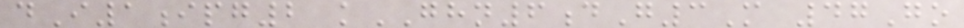dI1ipg2 kGHN6dG3M 47Go
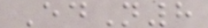EdN8
